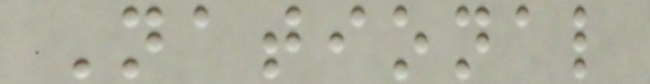National
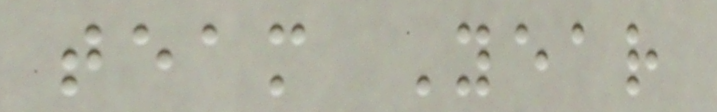team Year
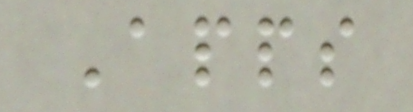Apps
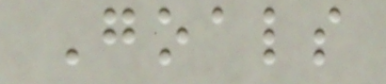Goals
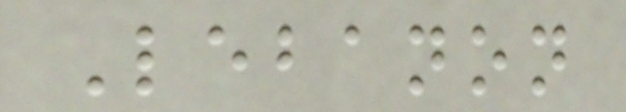Lebanon
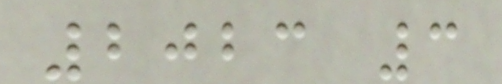2023 3
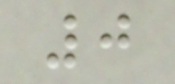0
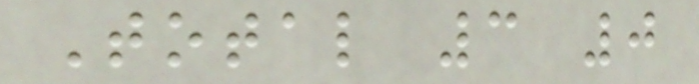Total 3 0
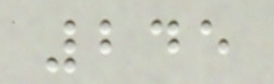245
